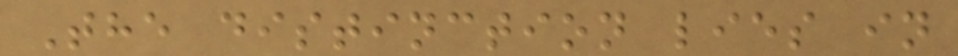The distinction lies in
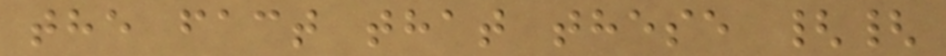the fact that these {{
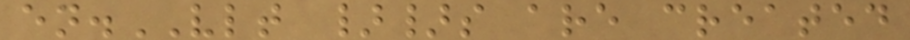en.VLT }}s are created
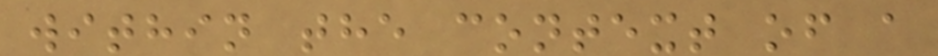within the context of a
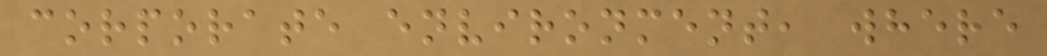corporate environment, where
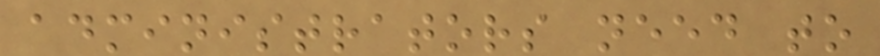administrators need to
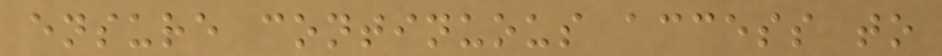ensure continuous access to
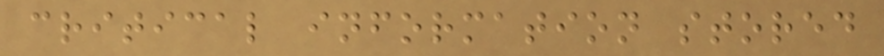critical information stored
